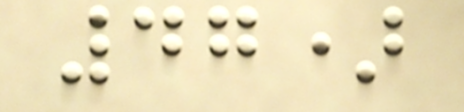47)
